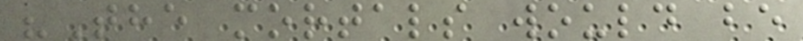"The mortals would be
